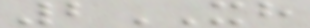2XH
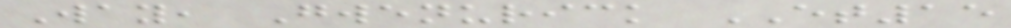Way, Gwenurick ET15
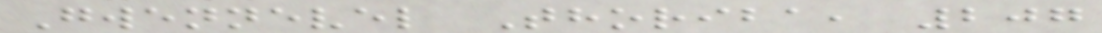Gwennevel Thoriba, 207
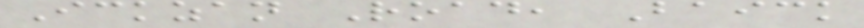Ickzan Road, Baick
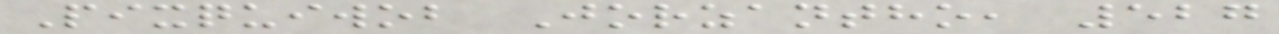Pixquiwob Jorzantho, 527
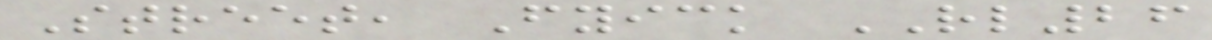Street, Fyick RL26
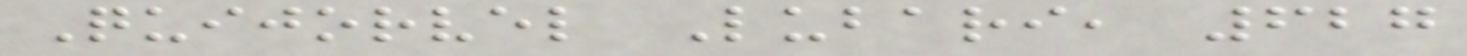Quijorvel Lubari, 627
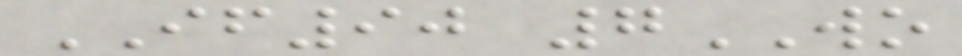IF90 7WO
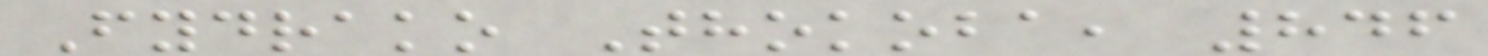Fydrako Thokoba, 846
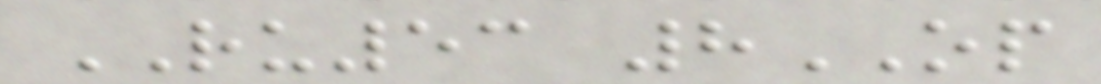RU53 8OP
